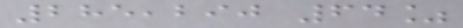285,290 64%
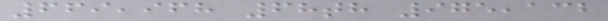669,968 68th 975,132
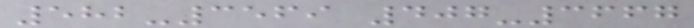582-3569 407-3667
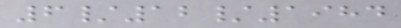6/12/1984
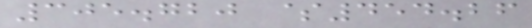305.720 $454.26
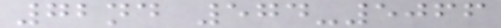72nd 574-5066
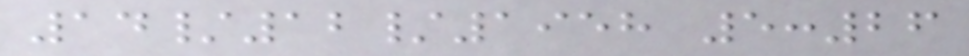14/12/1958 5:26
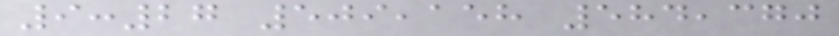9:27 509,158 584,370
